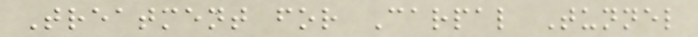Treatment for Carpal Tunnel
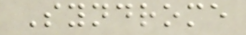Syndrome
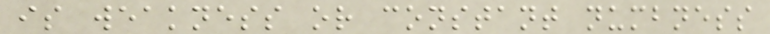is weakness or constant numbness
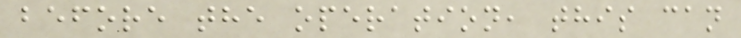before the operation, this can
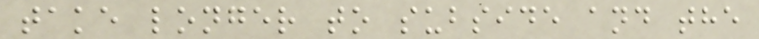take longer to subside and the
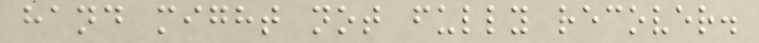hand might not fully recover.
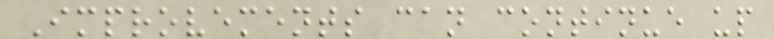Improvements can continue up
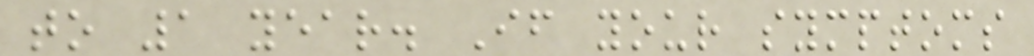to 1 year. If your symptoms
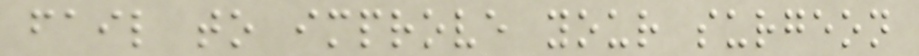fail to improve your surgeon
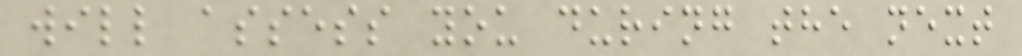will assess you during the next
